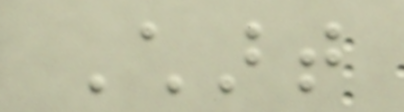Chart
